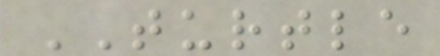TURTLE
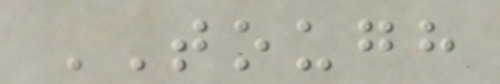TOUGH
